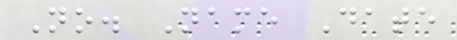No. Name Date
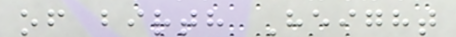of birth Height
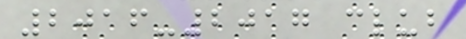2016-2017 club
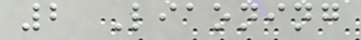2 Liaoning
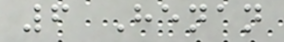6 Henan
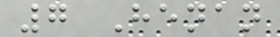7 Henan
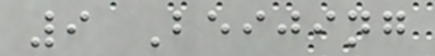9 Beijing
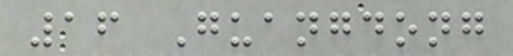16 Guangdong
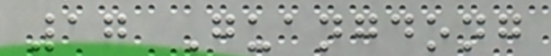17 Guangdong
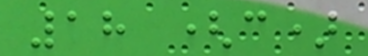18 (c)
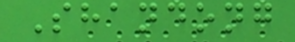Shandong
